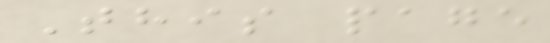This page
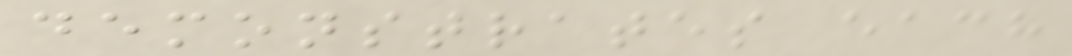demonstrates each
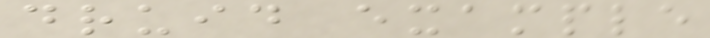druid example
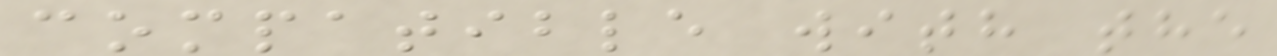compatible with the
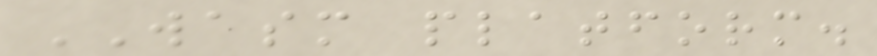WASM platform.
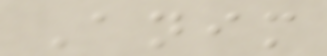Anim
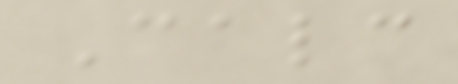Calc
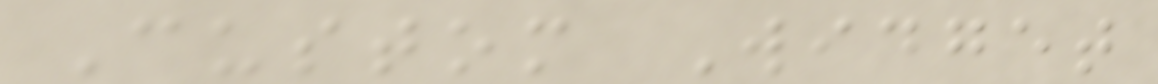Custom Widget
